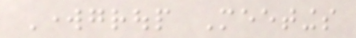Workgroup Meetings
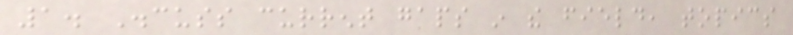1. Discuss current gaps in the field, topics
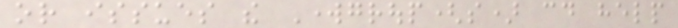or issues the Workgroup(s) could help
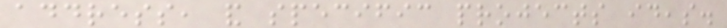address, and specific projects ideas.
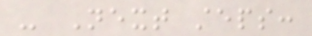- Next steps:
